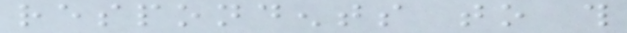respondents to this
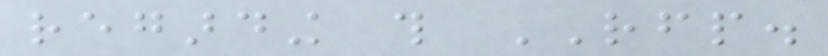regarding this RFP.
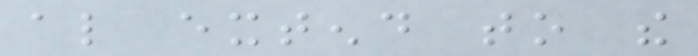also extend to the
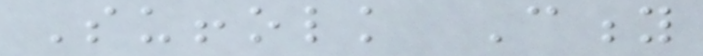Suffolk City
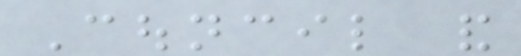Council and
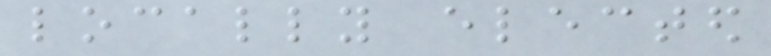locally elected
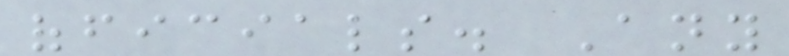officials. Any
